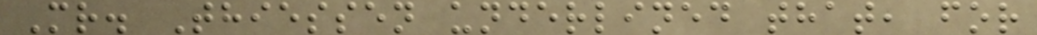Mr. Thiessen underlined that, for
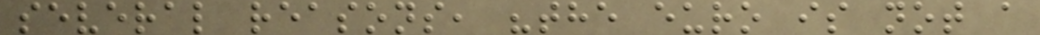several reasons, "the euro is not a
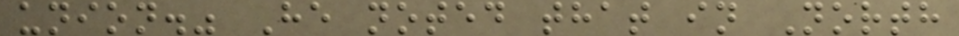union." He noted that in North
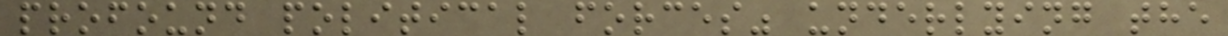profound political forces" underlying the
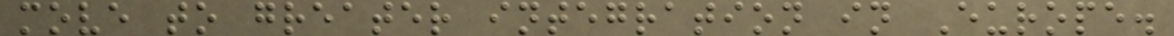move to greater integration in Europe.
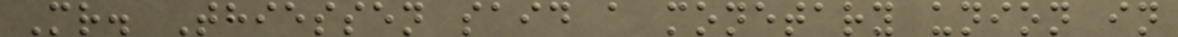Mr. Thiessen said a monetary union in
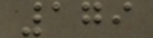179
